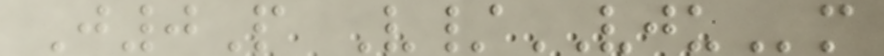J0P V/VJUm
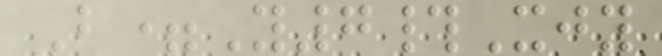B=Y7#Xjy
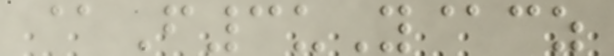@F3uY@cz
